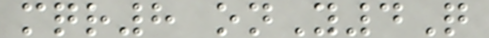mqr8 onY4Q
